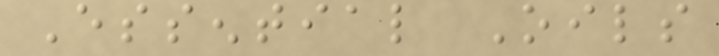Essential Oils
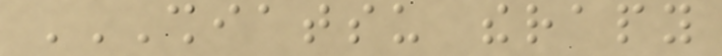SHIATSU THERAPY
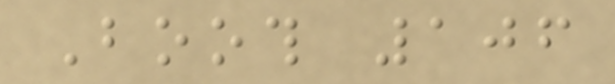Booth 106
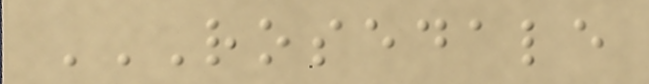ROSEDALE
